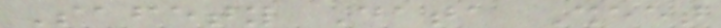Safety Data Sheet
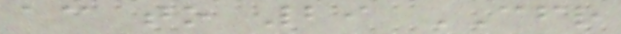according to 29 CFR
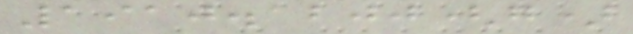1910.1200(g)
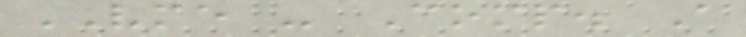VME - Comp. A
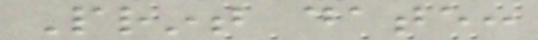Print date:
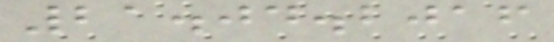21.04.2016
